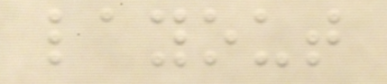layout
